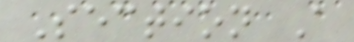Section A
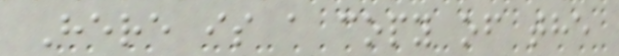Here is a copy of the
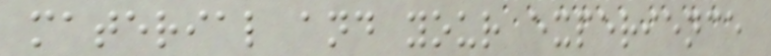material and your experience
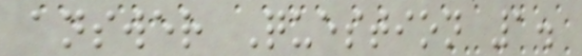answer Question 1.
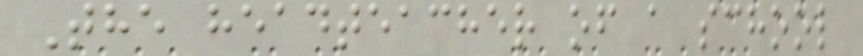The headteacher of a school
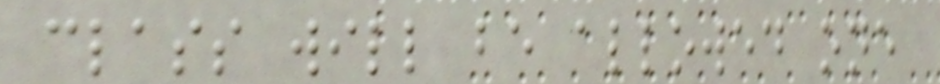class will be allowed one
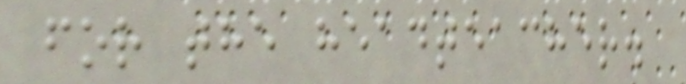for the headteacher.
